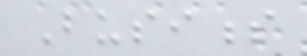Business
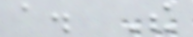a. The
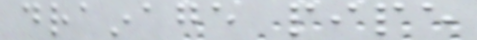drainage pipe
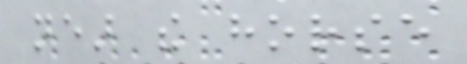near the horse
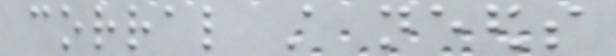corral still needs
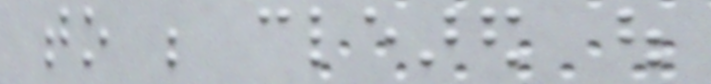to be cleared out
